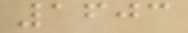1603
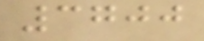3700
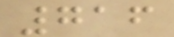716
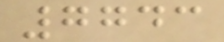7743
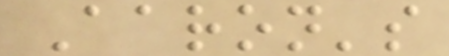Aaron's
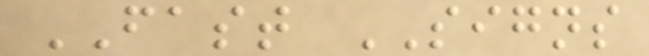FAST SIGNS
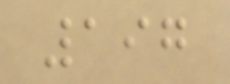197
